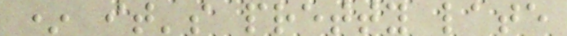* it's pretty late
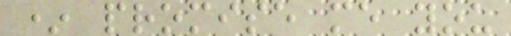* promise me you
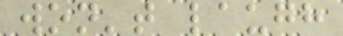won't laugh
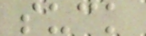suck
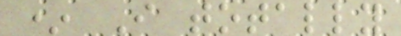* I totally
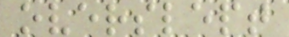overslept
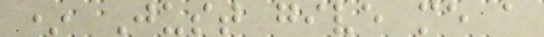* Just give me a
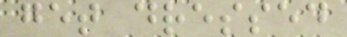get dressed
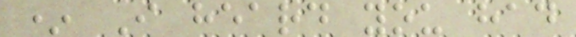* I heard you had
